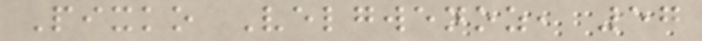Pixko Velgwenoz, 57
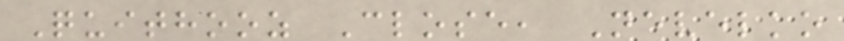Quithooz Close, Nevelko
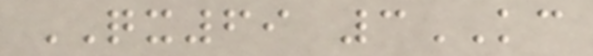QX69 3KC
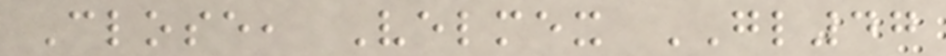Close, Velmex GL47
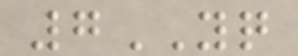7YQ
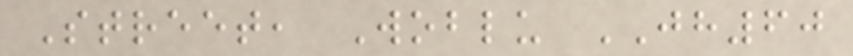Street, Woblu JH60
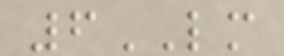6LM
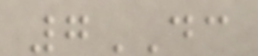7DC
